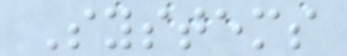Systems
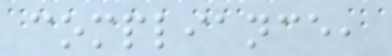compliance,
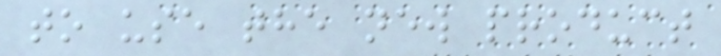to use the new product
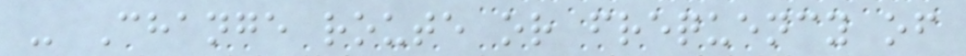- Change route or frequency of
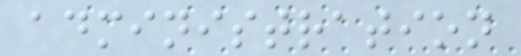administration
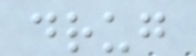drug
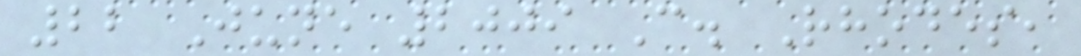22 June 2009 C. Rhodes,
